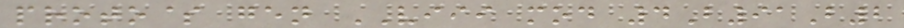proto$ gen VIII mod 4B91B2
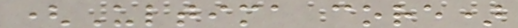(Ultima core)
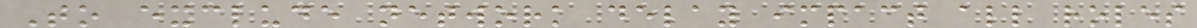To exclude network delay impact all roles
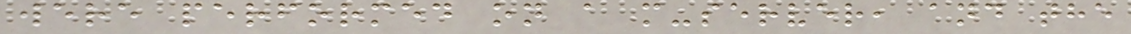were performed on a m-server, and the
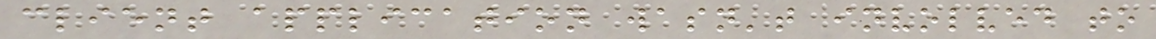client application wasn't involved to
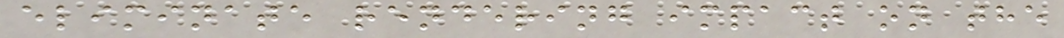eliminate rendering impact on the
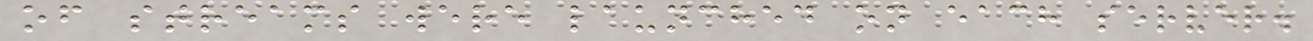of streams were launched on each server.
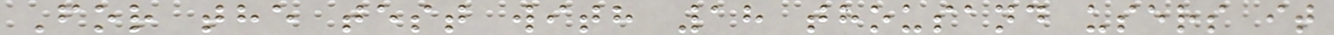For the test with 18 thousand users it
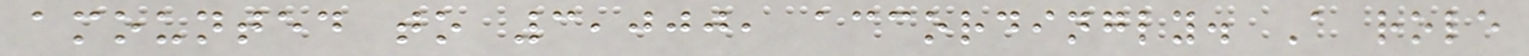amounted to 3,000, accordingly. A role
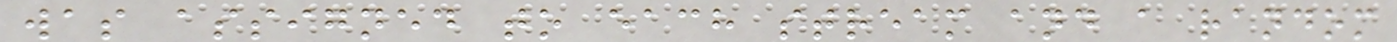was assigned to each stream and a random
